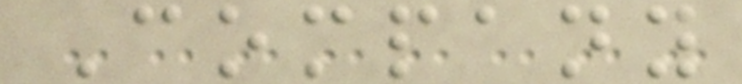Company
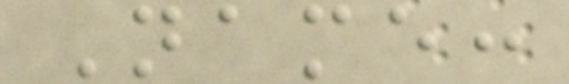Name:
